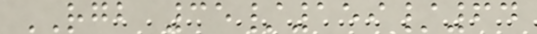RGB 35/159/64
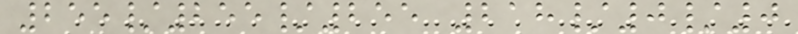255/255/255 218/0/0
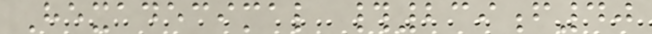Hexadecimal #239f40
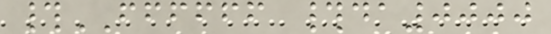#FFFFFF #da0000
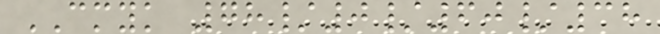CMYK 78/0/60/38
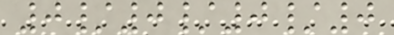0/0/0/0
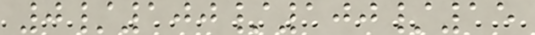0/100/100/15
